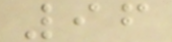96
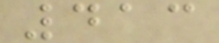413
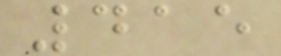415
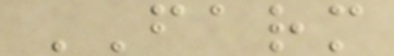FARM
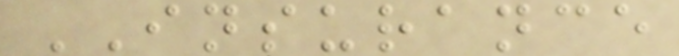INSURANCE
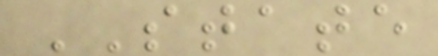STATE
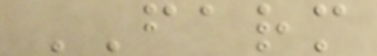FARM
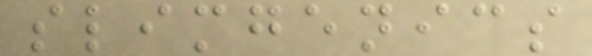slimgenics
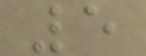5
